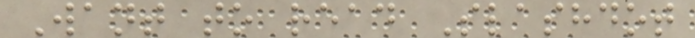Want to read Slashdot
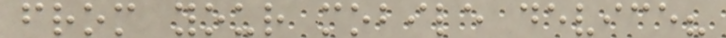from your mobile device?
